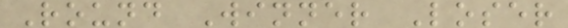Round Winner Loser
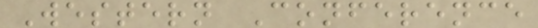Western Conference
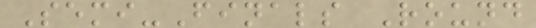Semi-Finals Round
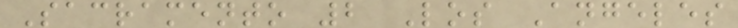Sacramento 2 Los Angeles
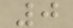0
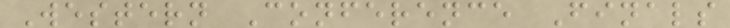Western Conference Finals
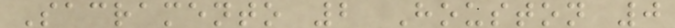Sacramento 2 Houston 0
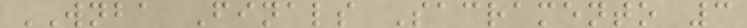WNBA Finals Sacramento 3
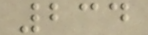234
